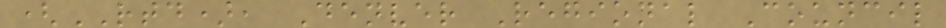(RTD), Denver Regional Council
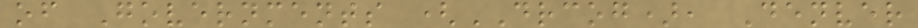of Governments (DRCOG), Denver
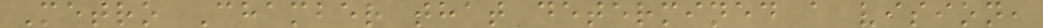Metro Chamber that determined a vision,
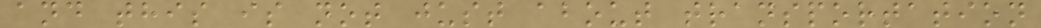and this is not just about transportation
